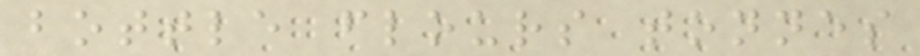bottle flours tonnes
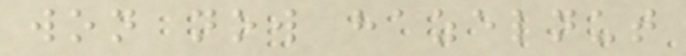won now hazelnut
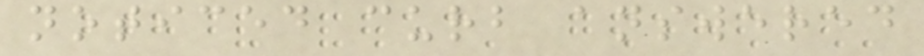noticed curb answered
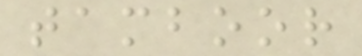tamboor
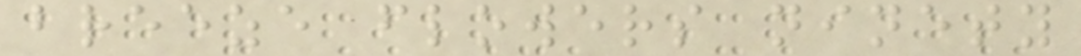breeze flowers ninety
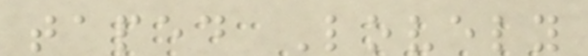taped Lovely
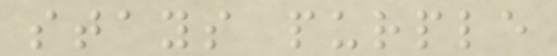stays purple
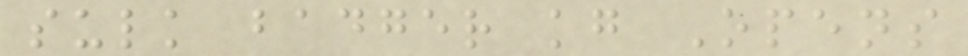sulk badger kg Opens
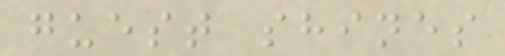guest shines
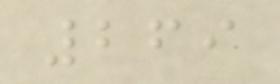269
